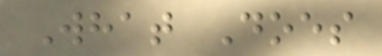What Does
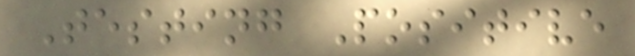Testing Positive
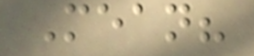Mean?
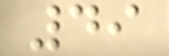49
